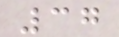37
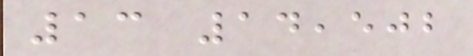13 14,502
